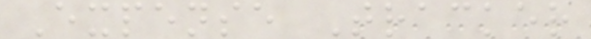Expense Tracker
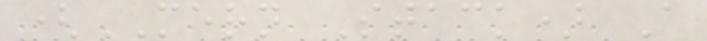(MERN Stack) A
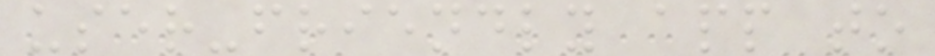user-friendly app to
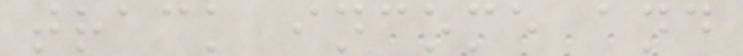track income and
